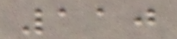110
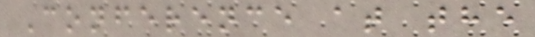Conference at the
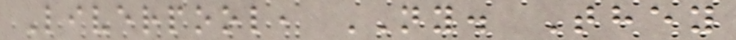Liverpool, NY. They
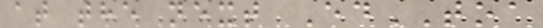at the next EdTOA
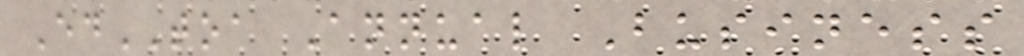EdTOA Annual Business
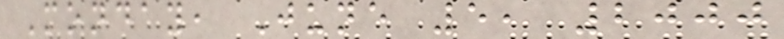Monday, June 5, 2000
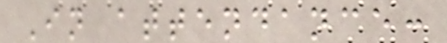In attendance:
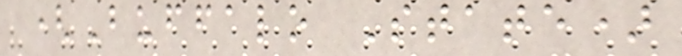(Buffalo State)
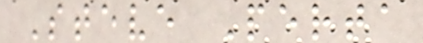Steve Perta
